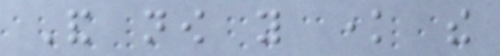And now you know the
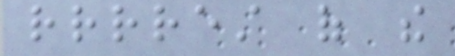rrrrest of the
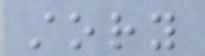story
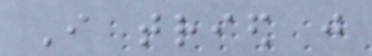I tried just
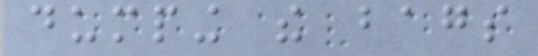dumping the bags
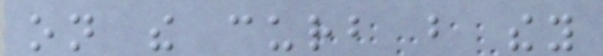on the curb but they
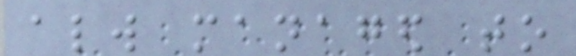always managed to
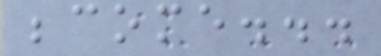become...
